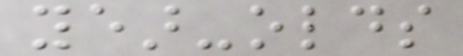year-olds
